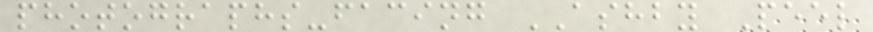photographs-facing ASHBY Peel
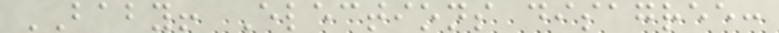BABY! Elections disagree:
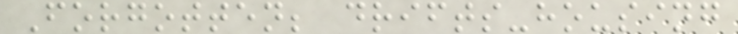Forgotten; drifts-housing
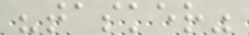"tasker"
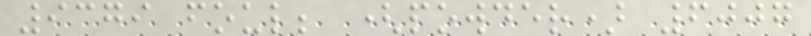9379 foul; (powder) 6007
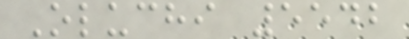Oluchi 5542
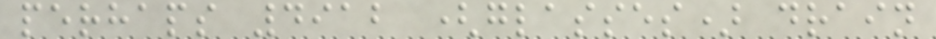perhaps 4912 (glasses) drain
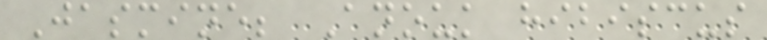Jasmine; Anouk hibiscus
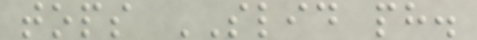tops SLID ph.
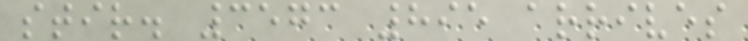stir. 3573 895 arrives
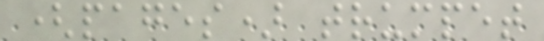(pages) trumpet
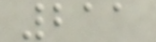211
